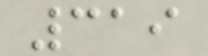319
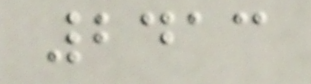2413
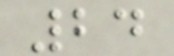24
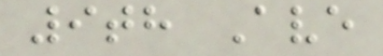9th Ave
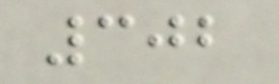302
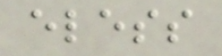eless
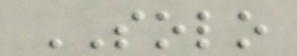SOLO
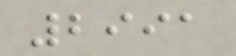2991
